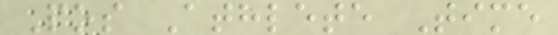Pos Athlete Time
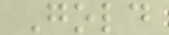Gold
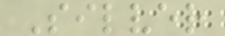Silver
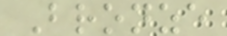Bronze
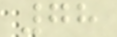78
